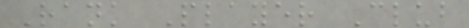Rank Player Club
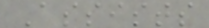Assists
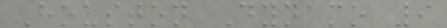Houston Dynamo 9
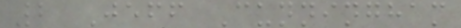2 Jeff Cunningham
